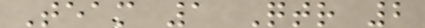Team 1 Qtr 2
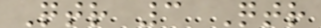Qtr 3 Qtr
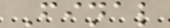Final
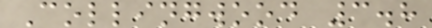Collingwood 3.8
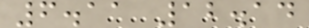6.11 12.14
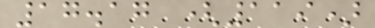17.17 (119)
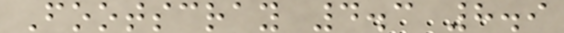Footscray 4.3 8.9
